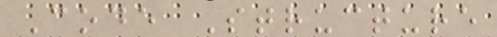Code Structure
